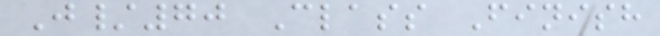J/70 Class Finish
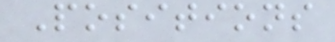Positions
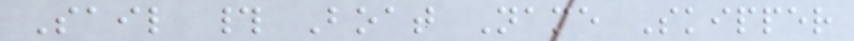Sail # Boat Name Skipper
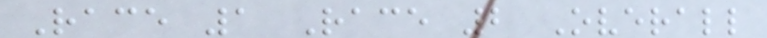Race 1 Race 2 Overall
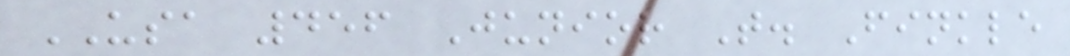USA 456 Junior T. Finkle
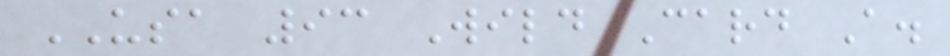USA 93 Wild Card A.
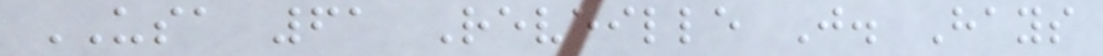USA 61 Reveille J. Hays
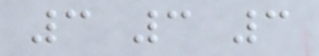3 3 3
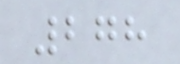278
